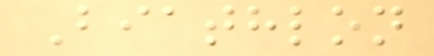Biathlon
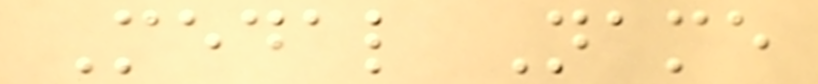Medal Name
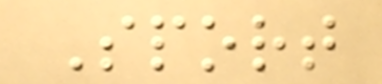Sport
